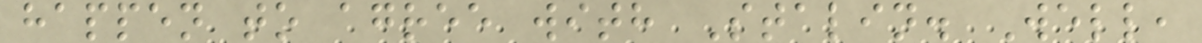happen to agree with Stalin. Well,
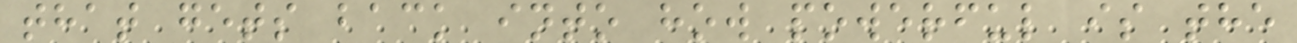that gets back into how powerful is the
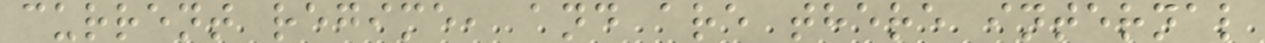current regime, and are there internal
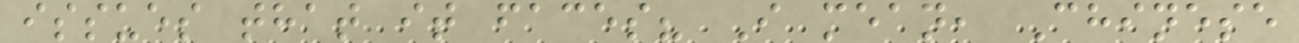issues that it faces? I mean, Chinese
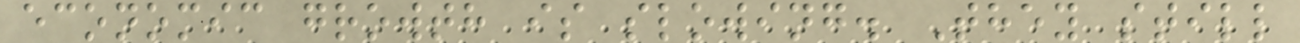economic growth is slowing. They still
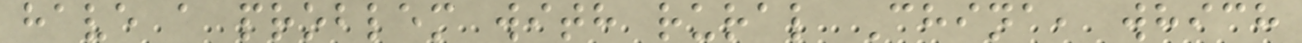have a problem with rural China, which
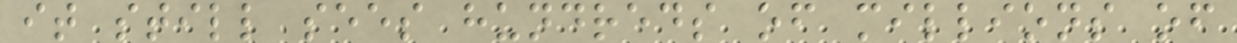it still sees hundreds of millions of
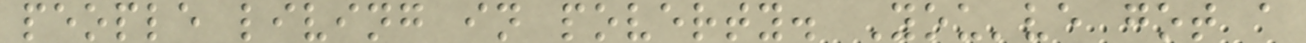people living in poverty. You've got a
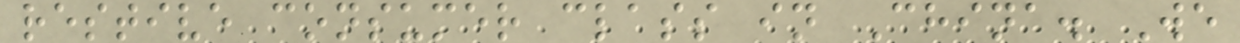restive consumer class in China. We
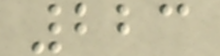223
